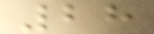28
